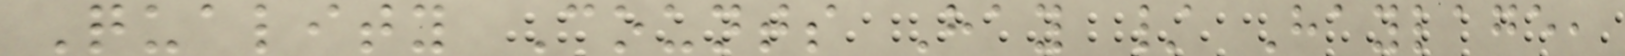Quality Counts Hay / Haylage,
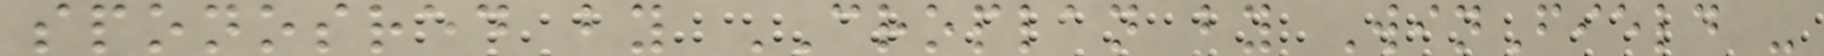sponosred by CROPLAN by WinField -
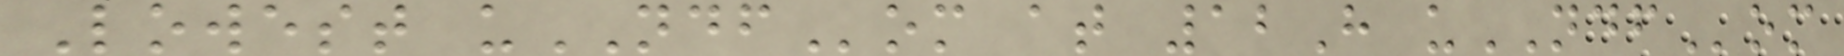Lowest uNDFom at 12H uNDFom
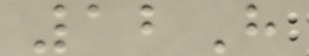12H
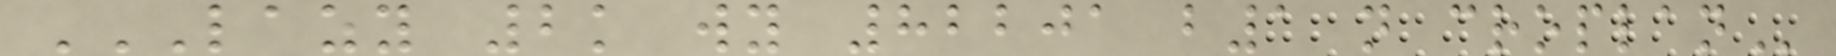LAZY 2K WY 82201 B1 N CROPLAN
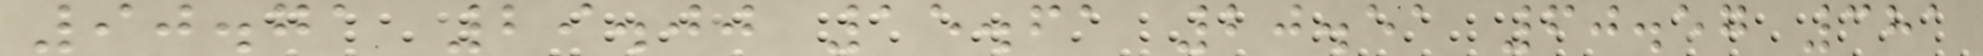90.71 29.00 15.61 20.51 60.57 381
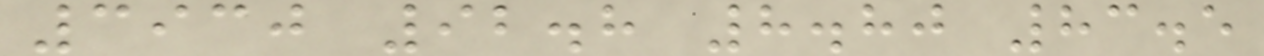3930 92.8 8.80 83.5
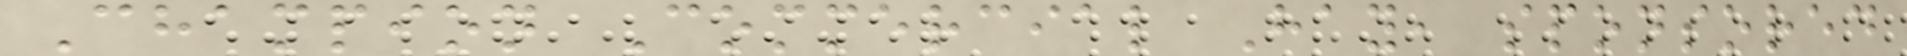Champion Commercial Hay, sponsored
